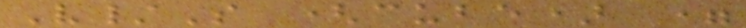V/S (cube) =
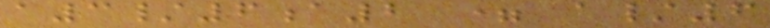a3/6a2 = a/6
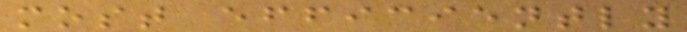most efficiently
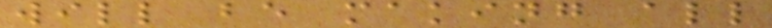will be making all
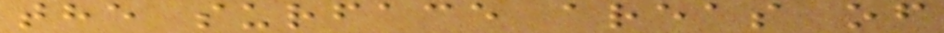the surface areas of
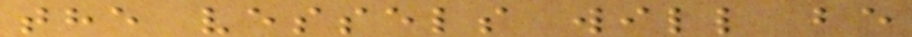the vessels will be
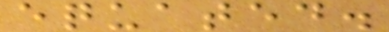equated.
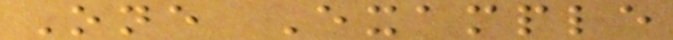One Example
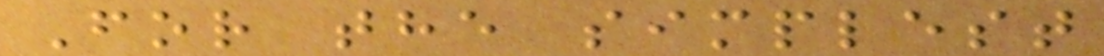For the simplest
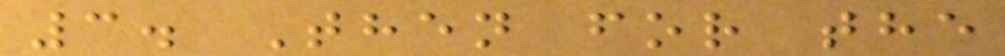3. Then for the
